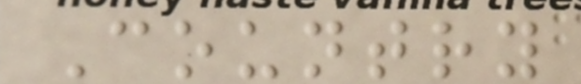Country
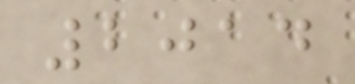2014
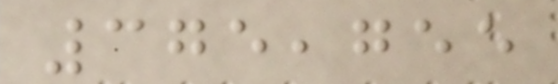375,755
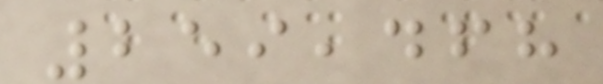259,468
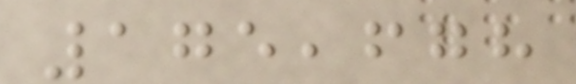175,678
